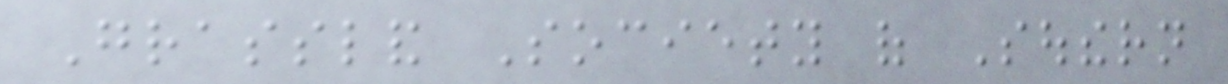Grassland Society of Southern
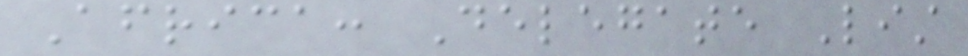Africa: Delegate List
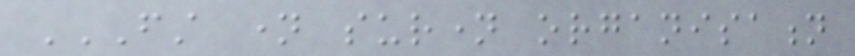FIRST NAME SURNAME ORGANISATION
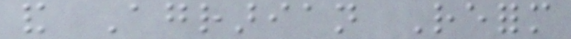and Agrarian Reform
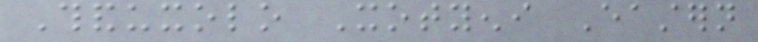Thanduxolo Xotyeni Eastern
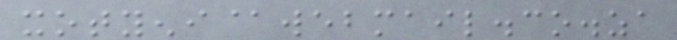xotyeni@webmail.co.za
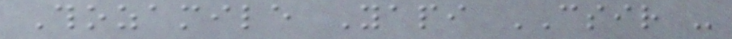Thozamile Yapi CSIR -
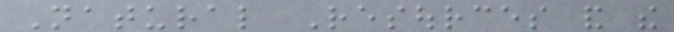Natural Resources and the
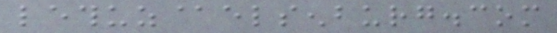lethuz@elsenburg.com
